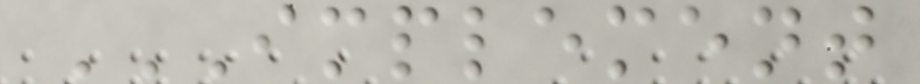IMPLEMENT
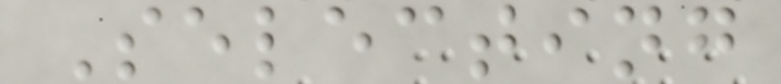Selecting
